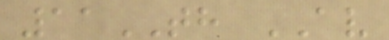11TH AV
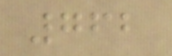762
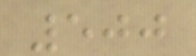500
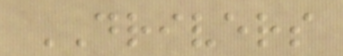DRIVERS
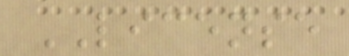LICENSE
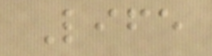Life
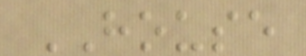HOUSE
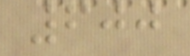600
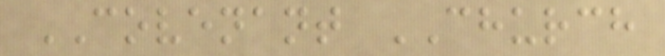COVENANT CHURCH
